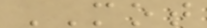MOT
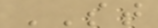ST
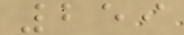259
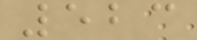523
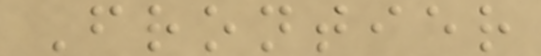Frontier
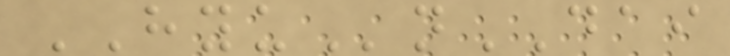HYUnDAI
